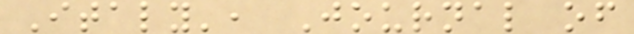Italy', Journal of
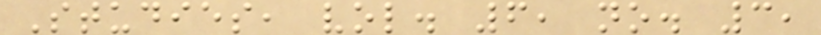Studies, vol. 6, no. 3,
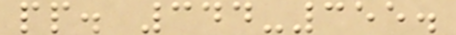pp. 344-355.
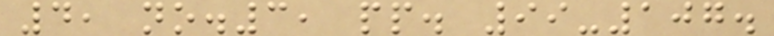4, no.3, pp. 99-107.
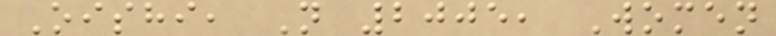Oishi, N 2005, Women
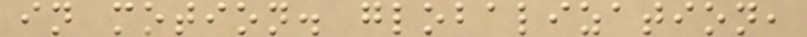in motion. globalization,
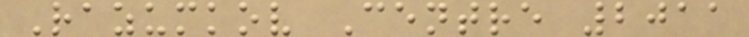Razumkov Centre 2011
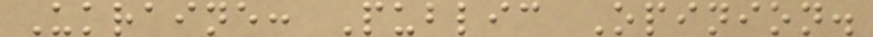Ukraine: Public Opinion.
